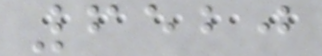6520
